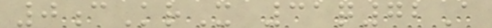0cKrX 31q72A
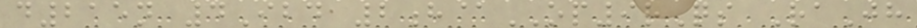d215n 4Ibd 2h@OP9rQs RaJh
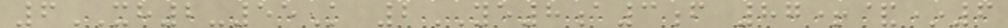6XH2-55K 2YE8a3f 87+&*6
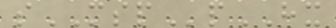sMSPpHX
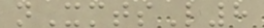nXmtsL8
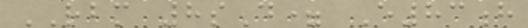RBM 8sD= E83h
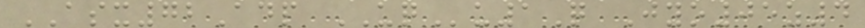ASX72Adp UQu1Q Jyo05z4
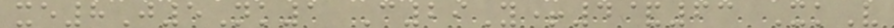xe8J5Nk1 C29Y+4&63 XkV
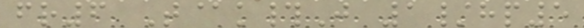fr6 T@k#J 1/hp5
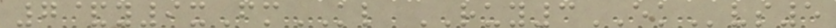7&y9xFmKL RUY3EKvs5
